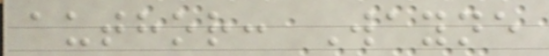author: Wayne
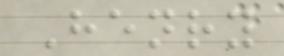Henry
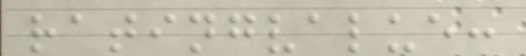ratingvalue:
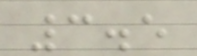3.5
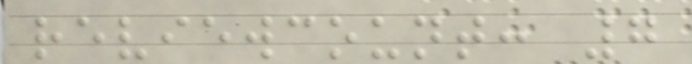reviewcount: 7
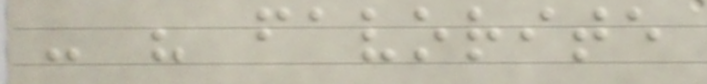- " favorite
